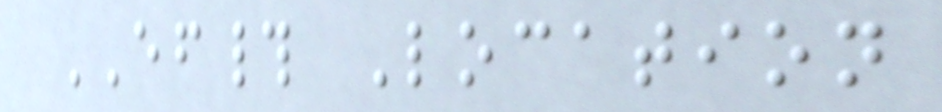EF# Location
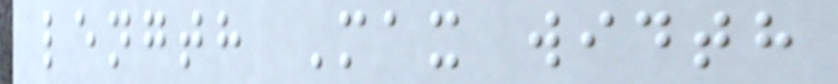length Max width
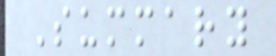Summary
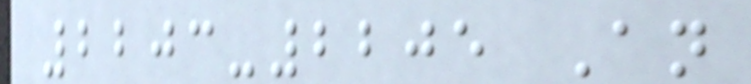2203-2205 An
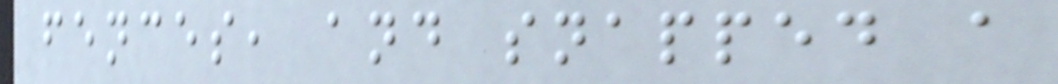fences, and snapped a
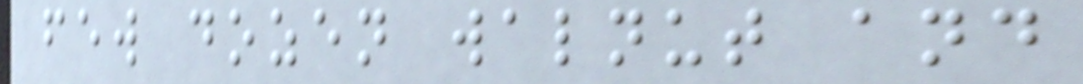few dozen walnut and
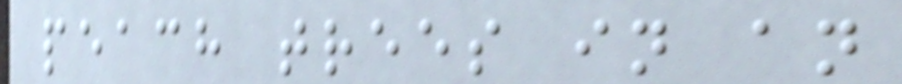peach trees in an
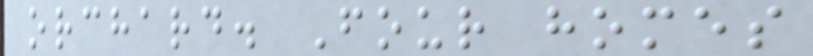orchard. Four homes
